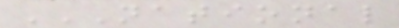NATIONAL
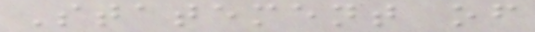Statement of
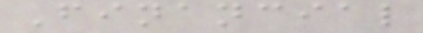Financial
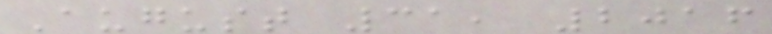August 31, 2016
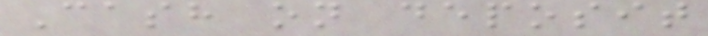Cash on deposit
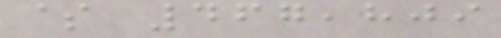$ 467,809
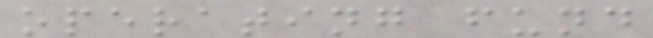operating fund
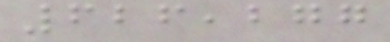626,277
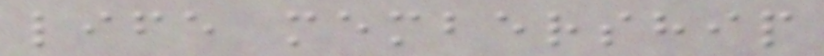life membership
